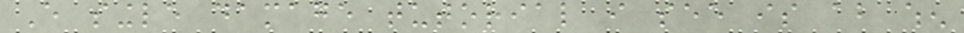Every single damage tutorial i see is about when
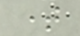time
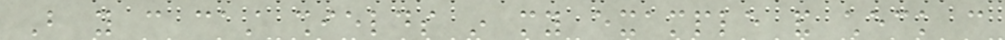But you can cast shields in my example and check can
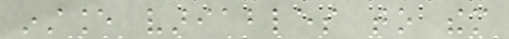instance variables to them
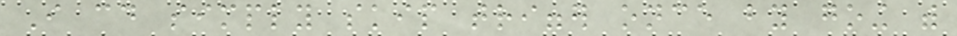I could simply skip trigger once by going with
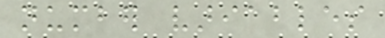number variables
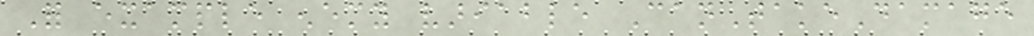For example enemy variable CanTakeDamage
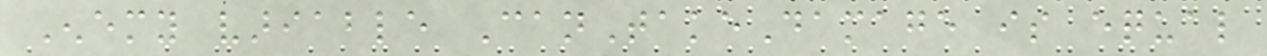Enemy variable CanTakeDamage is equal
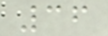36
